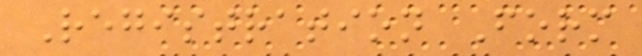Registration Form
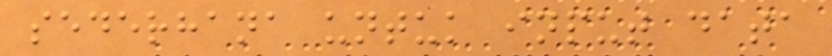sederhana untuk input data
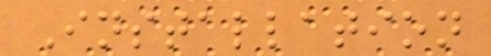Installation
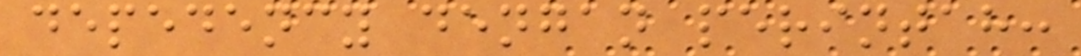depedency dengan perintah:
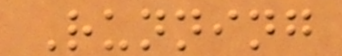Running
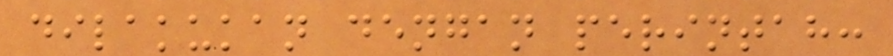dilakukan dengan perintah:
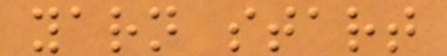yarn start
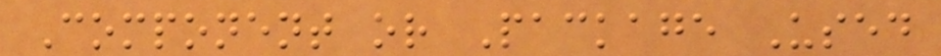Component or Package Used
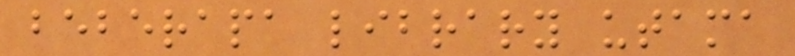beberapa library utama
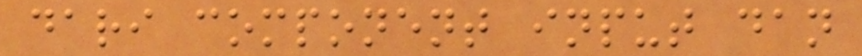dari component input dan
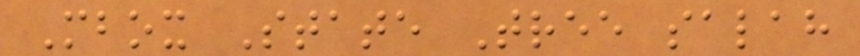Mbox State Tree salah
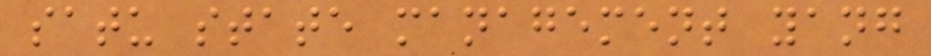satu state management yang
